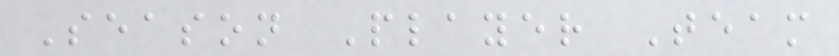Season Player Team
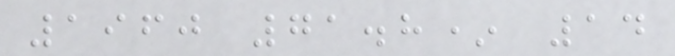1960 71.8* 14
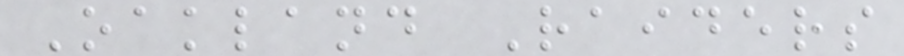Oakland Raiders
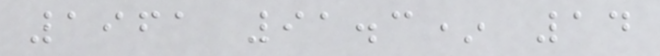1961 91.3* 14
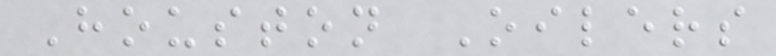Houston Oilers
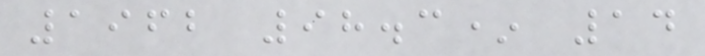1962 98.3* 14
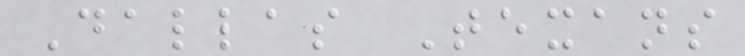Dallas Texans
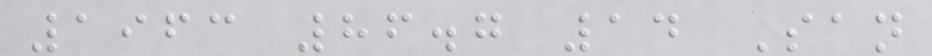1963 86.7 14 San
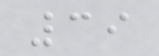39
